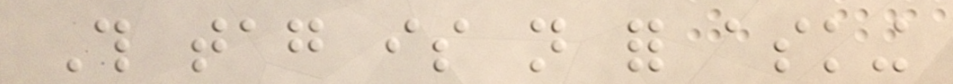This tag is not for asking
